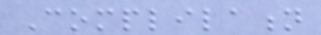Complilation
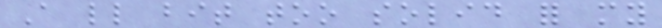A little bit too solid for my
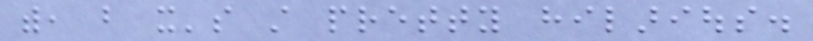with, but it's still pretty hilarious.
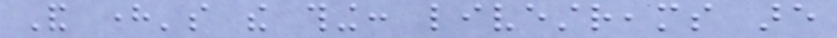And here's the thing: livestreams are
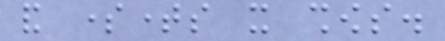and sometimes it shows.
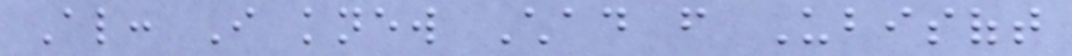Also: I knew Chad from Ubisoft
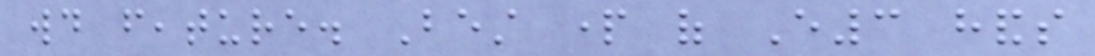would feature. Best part of E3 hands
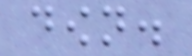down.
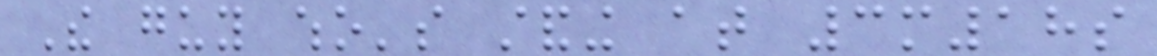The guy who's standing at 3m18s
